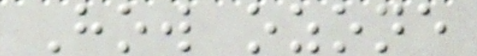How ozone
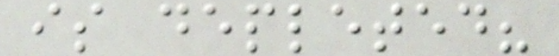is depleted?
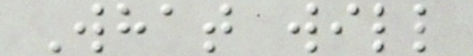What will
